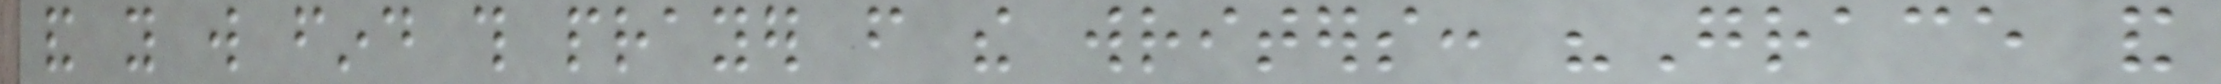and you will find this prayer from the writers: "Grace and
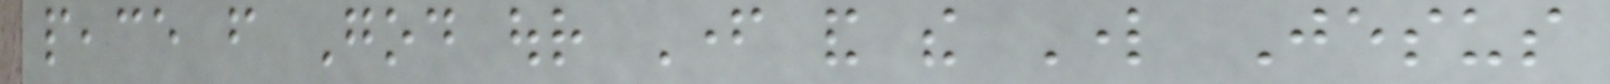peace from God our Father and the Lord Jesus
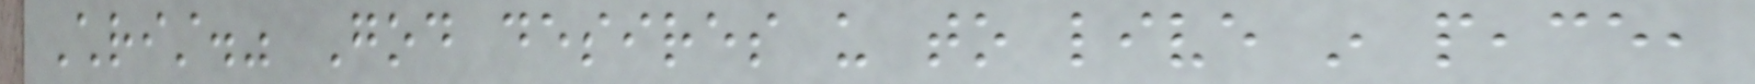Christ." God desires us to live in peace,
